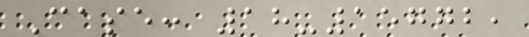Case: 18-15772,
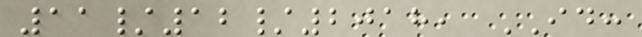11/12/2018, ID:
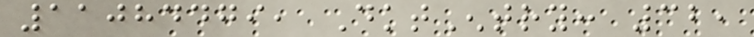11084479, DktEntry: 32,
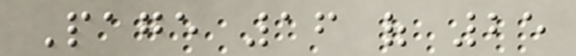Page 16 of 25
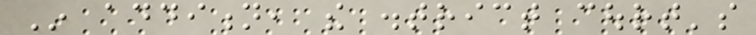In addition, the district court's
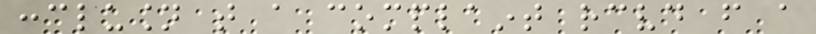conclusion that a complaint received from a
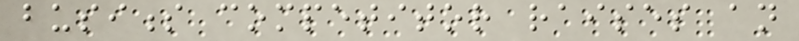business competitor raises an
